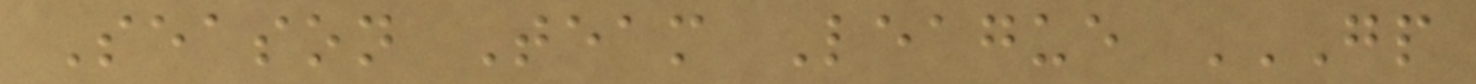Season Team League GP
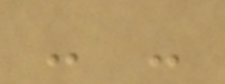- -
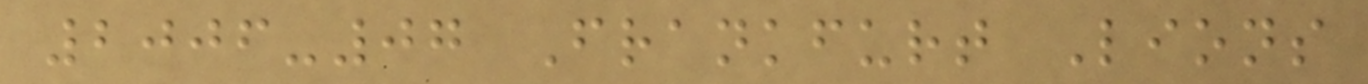2006-07 Frankfurt Lions
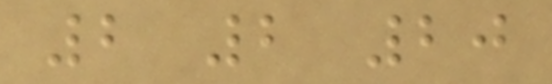2 2 20
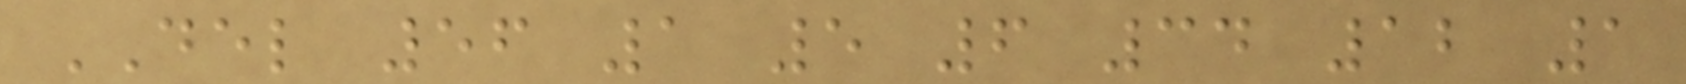DEL 56 1 5 6 34 12 1
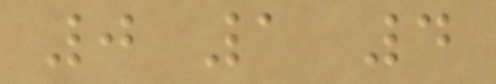0 1 4
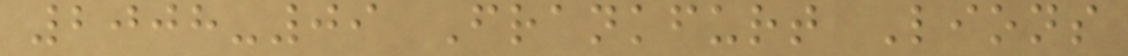2008-09 Frankfurt Lions
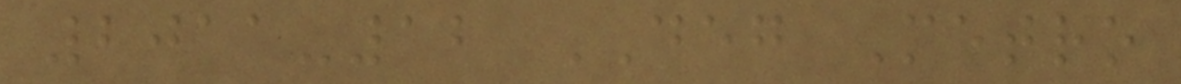2011-12 DEG Metro
